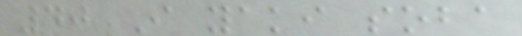40 I yaki soba
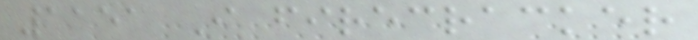1151 I firecracker
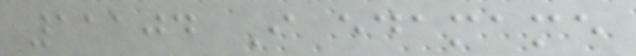11104 I edamame
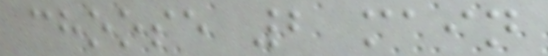choose 2 main
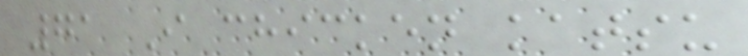71 I chicken katsu
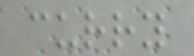curry
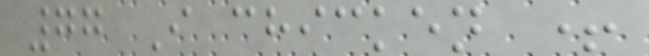77 I chicken +
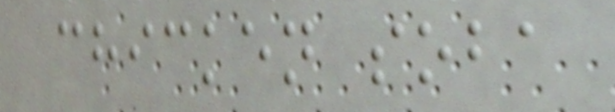chicken soba
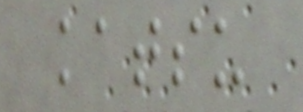katsu
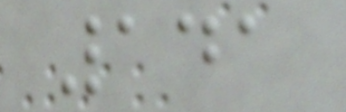141
